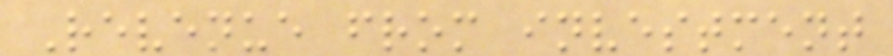Revenue from investment
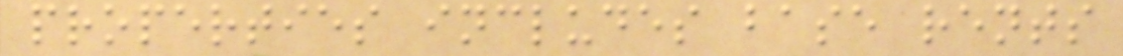properties includes base rents
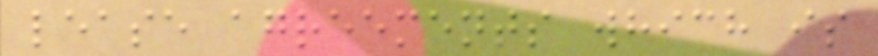lease agreements which is
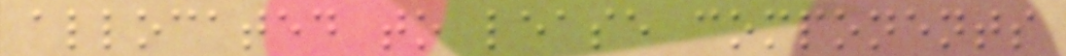allocated to lease components
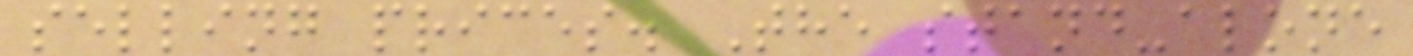selling prices. The stand-alone
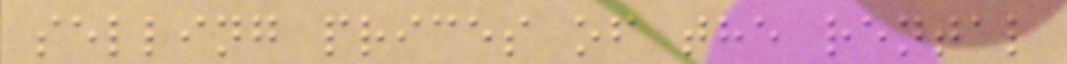selling prices of the rental
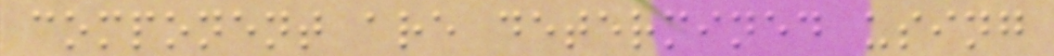component are determined using
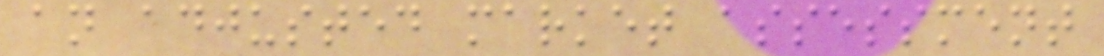an adjusted market assessment
